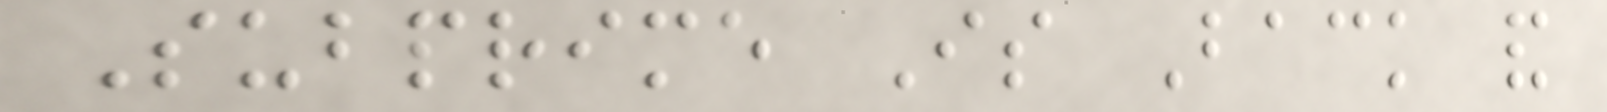Subprime Is Back and
